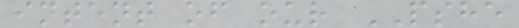intent of our PSHE
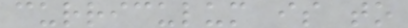curriculum is to
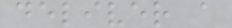deliver a
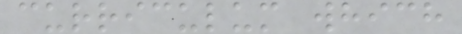curriculum which
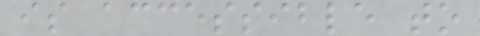is accessible to
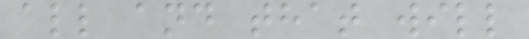all and that will
